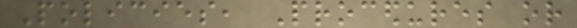Policies, Procedures or
